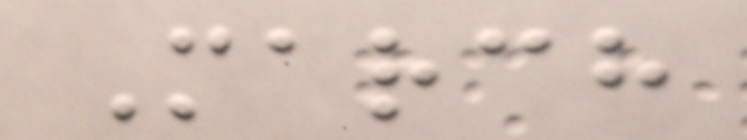March
